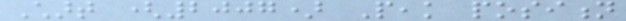Chart (2007) Peak position
